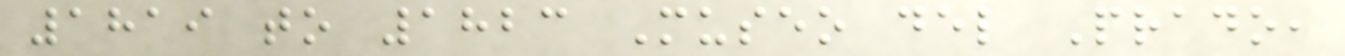1819 to 1823 Museo del Prado,
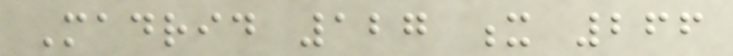Madrid 127 x 266
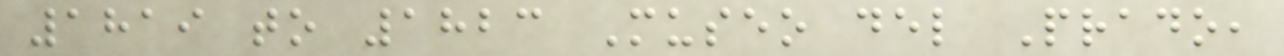1819 to 1823 Museo del Prado,
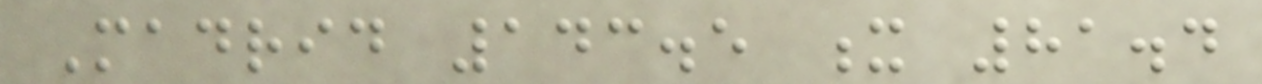Madrid 143.5 x 81.4
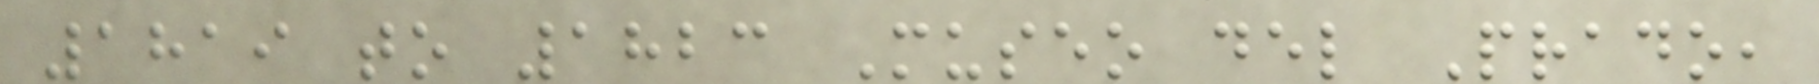1819 to 1823 Museo del Prado,
